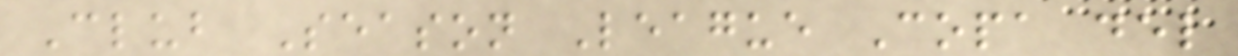Club Season League Copa del
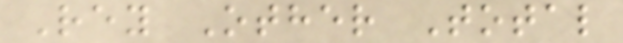Rey Other Total
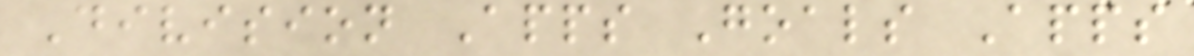Division Apps Goals Apps
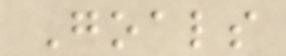Goals
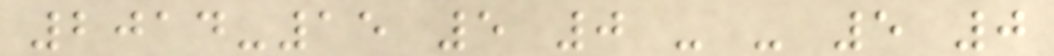2014-15 5 0 - - 5 0
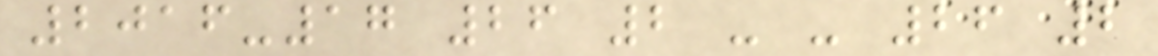2016-17 26 2 - - 26 2
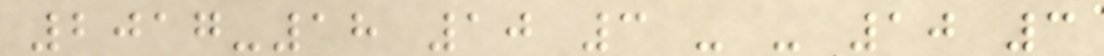2017-18 10 3 - - 10 3
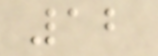12
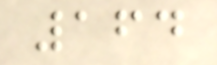164
